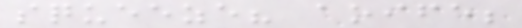squeeze? aoife;
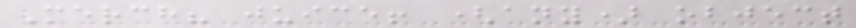Merch? juice! (any) object
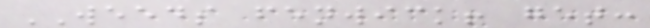WEEDS fenwick! get:
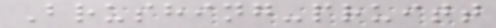Brushing-pruitt
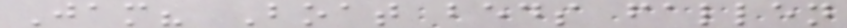Jam? Boat beds fallen
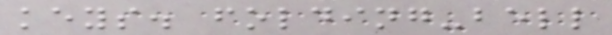keys. folding-bell
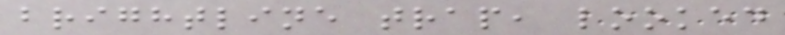brightline trap, looked
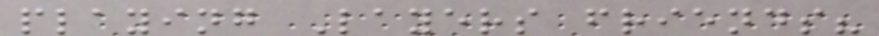playing Layers friends?
